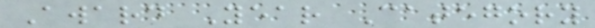Award Year Category
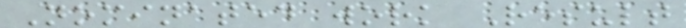Nominated work Result
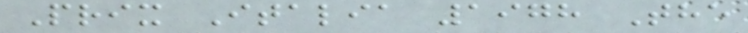Prix Italia 1978 The
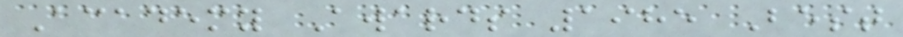Academy Awards 1985 Best
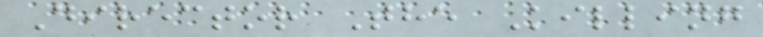Director The Killing
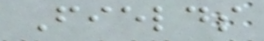Fields
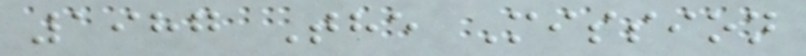1987 The Mission
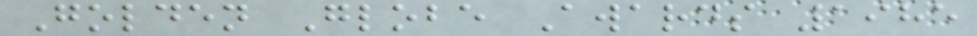Golden Globe Awards 1985
